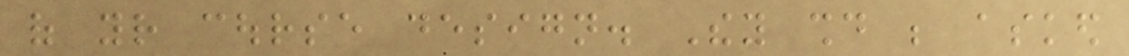of your course design. They should be asked
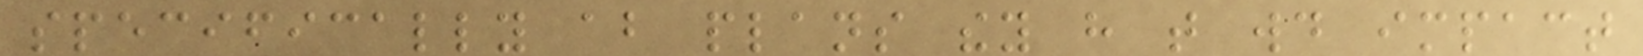specifically about plans they have that would impact
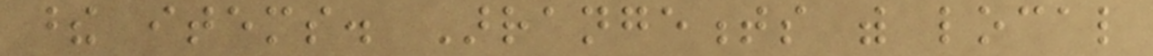these items. Arrangements with local
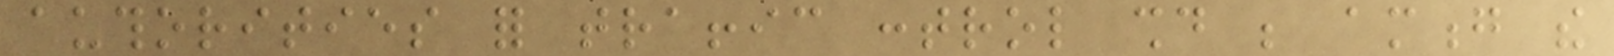authorities for traffic control should be among the
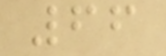66
